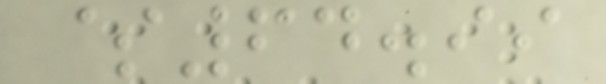$64.99
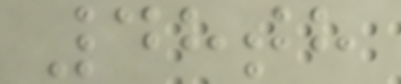48th
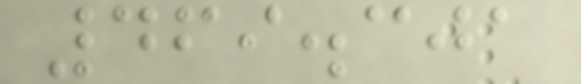469.301
